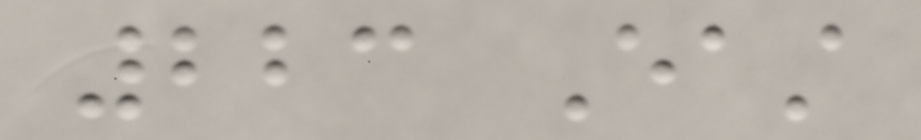223 East
